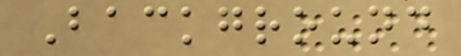Background
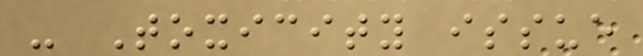- Toxicity issue
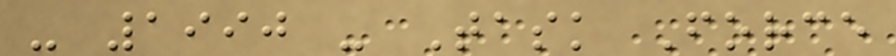- 1990 - Task Force
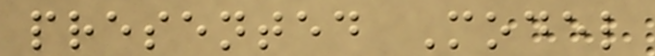presented Model
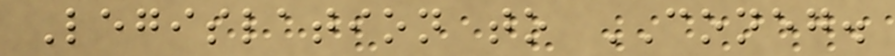Legislation to CONEG.
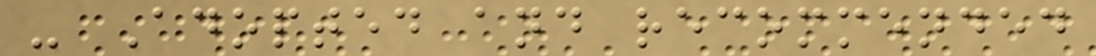- Adopted and recommended
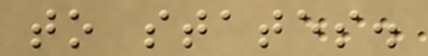to states.
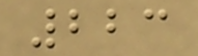223
